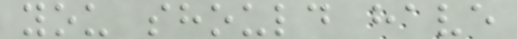you should have
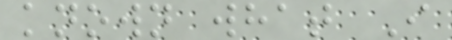known what I
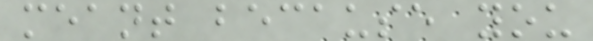meant because you
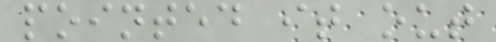pointed it out
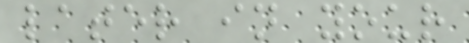later in your
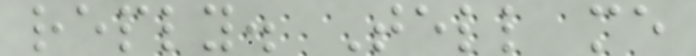reply. Tell me
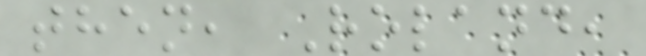then, Roland,
